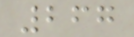267
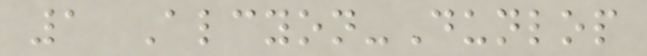1 Alcyon-Dunlop
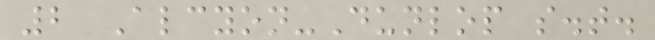2 Alcyon-Dunlop s.t.
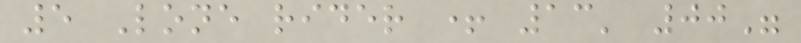5 Lone rider + 13' 00"
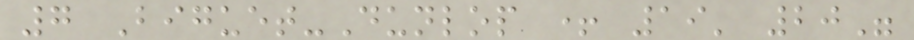7 Biguet-Dunlop + 19' 20"
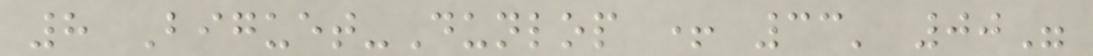8 Biguet-Dunlop + 33' 00"
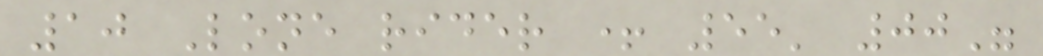10 Lone rider + 55' 00"
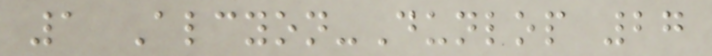1 Alcyon-Dunlop 27
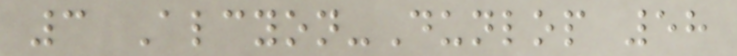3 Alcyon-Dunlop 58
